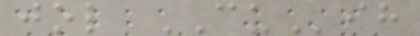jol CUih
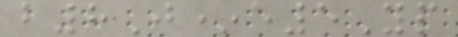b8J*e5Yp
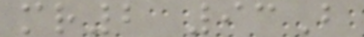mr2 93B
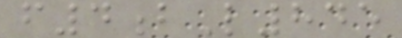f4bL845
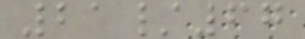21/67
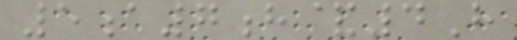5a7h&4H
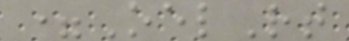=OelRt
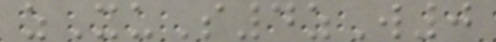zXuS4zW0
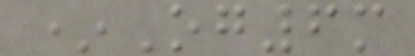*Og6m
